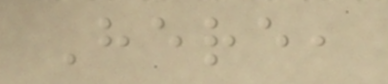Here,
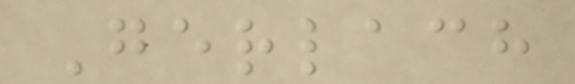Gerlach
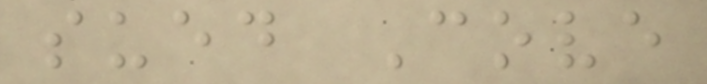sued Cove
